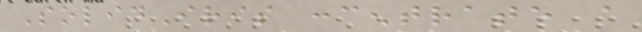SolidIris concentrate a
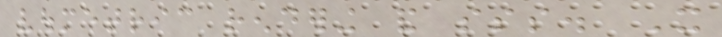voumetric rendering and sss. It
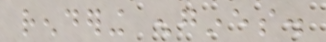rendering engines.
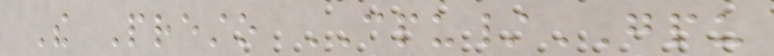The Presto CPU/GPU
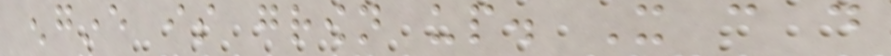engine is grown up. It can do
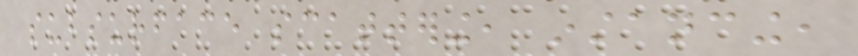subsurface scattering, instancing,
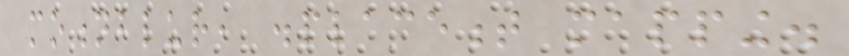motionblur, displacement mapping.
